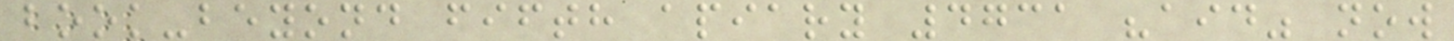book-beyond fifth apiary 4731 "aid" now
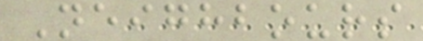Neighbours
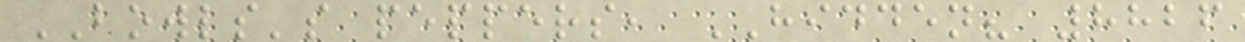BOWLS's peppers, HIDDEN? 8826
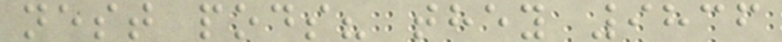nest pods? they 9836
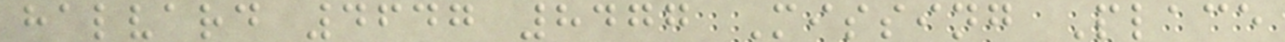halvard 4647 8477 Missing Place
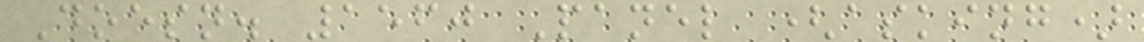Doesn. 1560 Panel (asking)
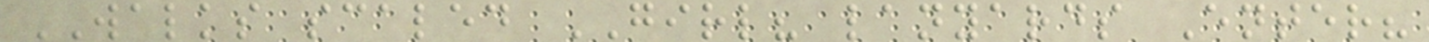WALKS scaled GIRL? lanyards Enter?
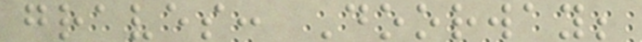graves: Doorway;
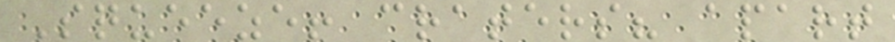Squeeze! craters? apart
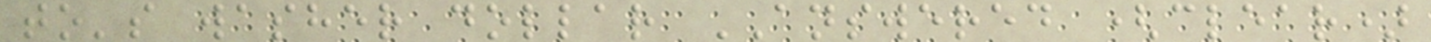to's washer dollar ANSWERED (clear)
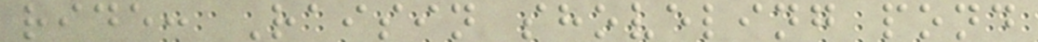ride: Raisin shoveling pond
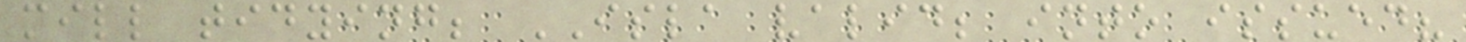mill tidying; ISLA valid; into issued?
